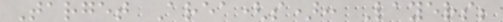Target Area(s): Layers;
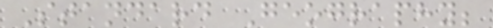Standard Geography;
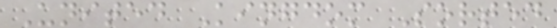United Kingdom Sorted
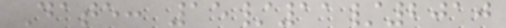Date: 15/11/2010
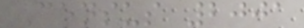Census 2001
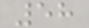58
